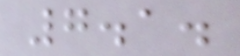7.1.
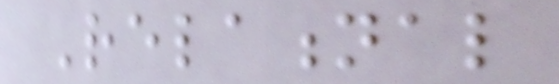Relational
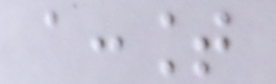account
